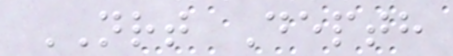NRT Depth
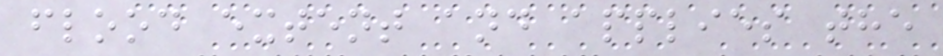flood extent and applies the
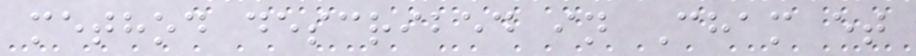method described in Cham et
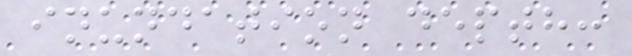inundation depth:
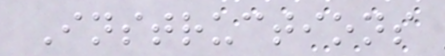Instructions
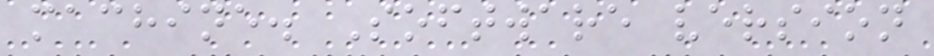machine. Software version
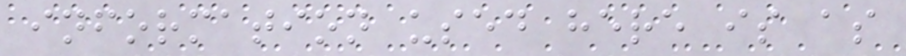information used here is as
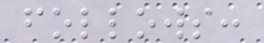follows:
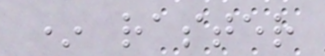* raster
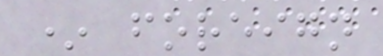* foreign
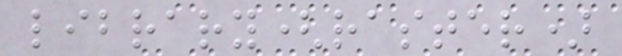library(raster)
